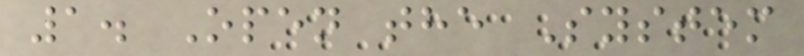1. Open the System
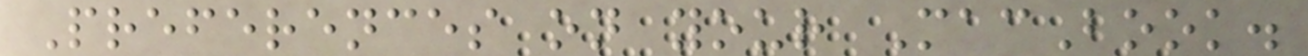Preferences on your MacBook.
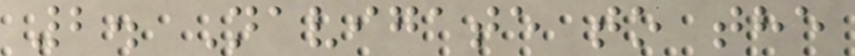2. Navigate to the
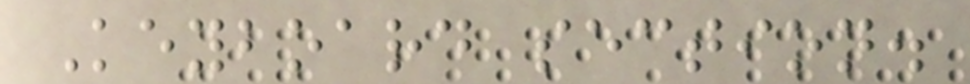Keyboard section.
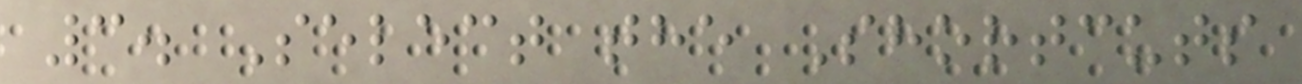3. Select the Shortcuts
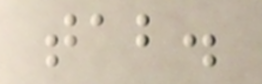tab.
